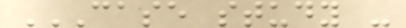CASE STUDY -
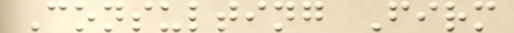Consulting Firm
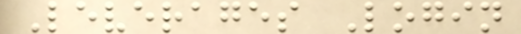Leverages Login
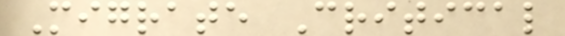Migrate Critical
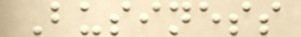Business
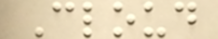Cloud
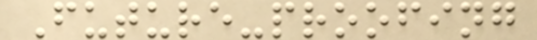Future-proofing
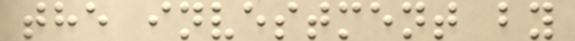the investment by
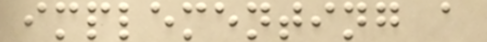implementing a
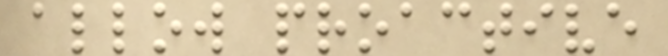allow proactive
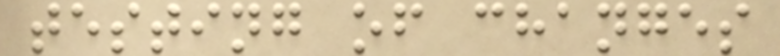testing of changes
